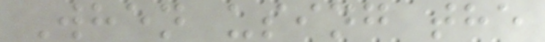When using the
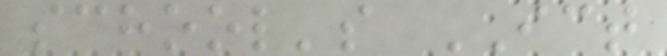school's ICT
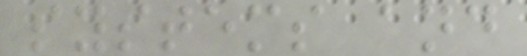systems and
